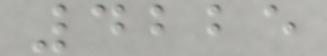4225
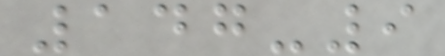147-9
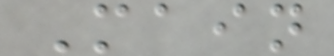Main
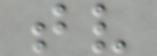tv
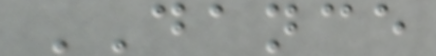DANCE
